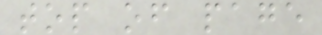top of page
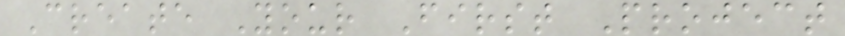Create Your First Project
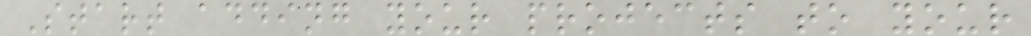Start adding your projects to your
